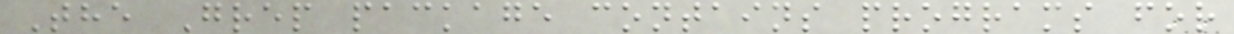The Grep package contains programs for
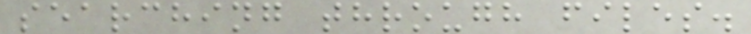searching through files.
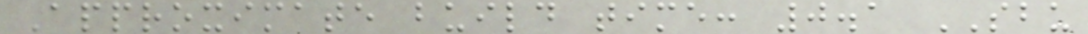Approximate build time: 0.1 SBU
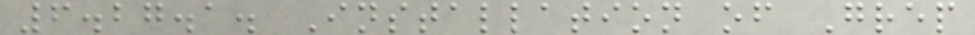6.27.1. Installation of Grep
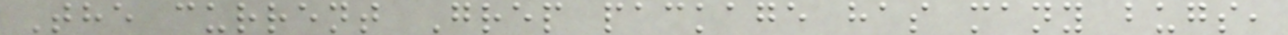The current Grep package has many bugs,
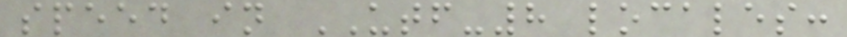speed in UTF-8 locales:
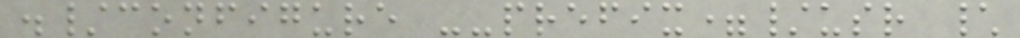./configure --prefix=/usr \
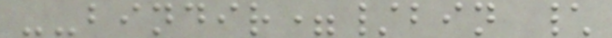--bindir=/bin \
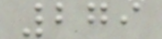279
